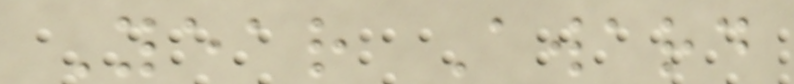Year Award
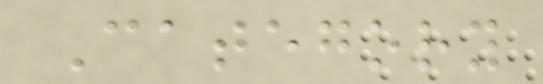Category
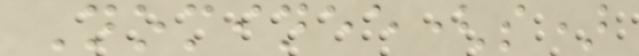Nominee(s)
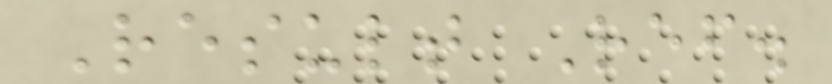Result Ref.
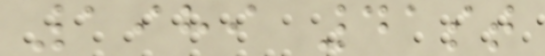1989 41st
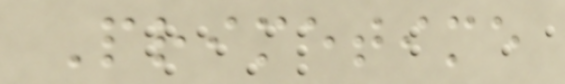Primetime
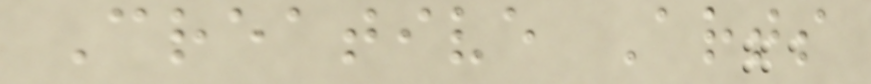Creative Arts
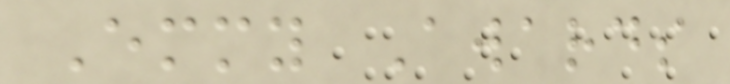Emmy Awards
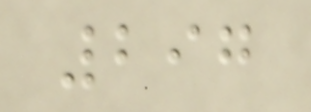297
